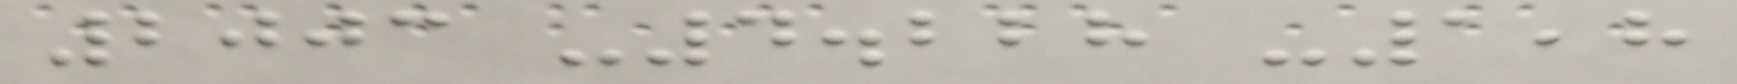2003 -4.228 -1,8
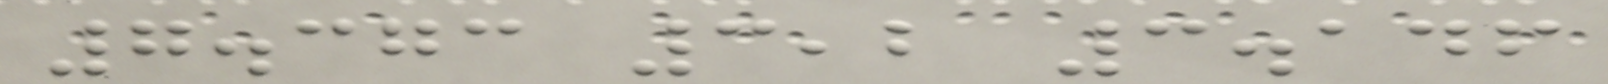7.373 3,2 3.146
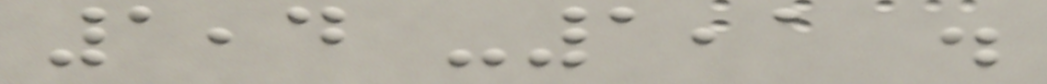1,4 -1,1 .
